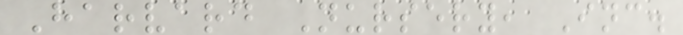Harvard Nursery, Inc.
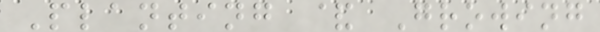Planting & Growing
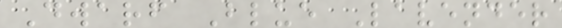Dwarf Blue Lavender
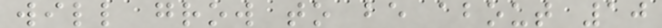will grow to be about 10
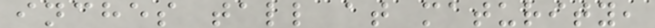inches tall at maturity,
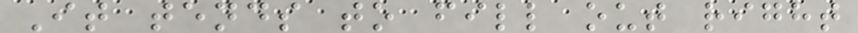It tends to fill out right
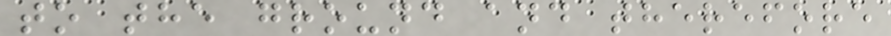to the ground and therefore
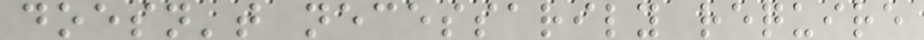doesn't necessarily require
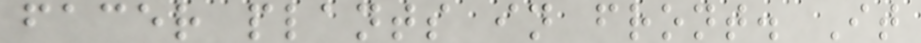facer plants in front. It
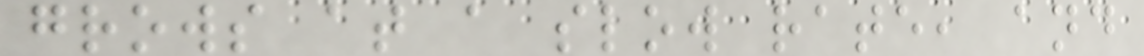grows at a slow rate, and
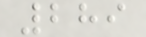289
